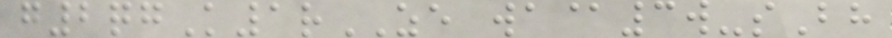g2qgK1rZE wa@3w-sBh
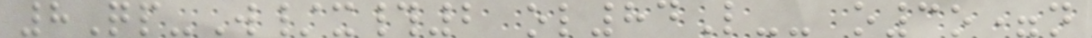8Qp-W/x#2 ol84L-- o3o=n
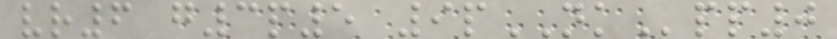vr6 g3p5 9pNKpp0
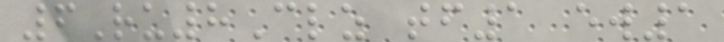6Ru8Clz tf1 ew1
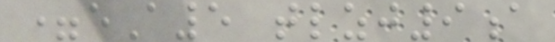=eA5 tlzj9a
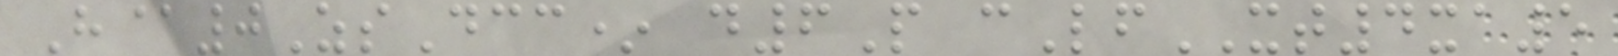H@0ZsDcc* d6P cLfXT4xa5
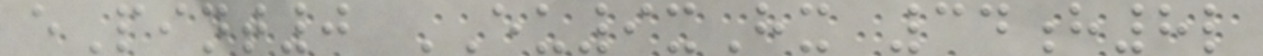ePint0 EU9xHx 34h8l
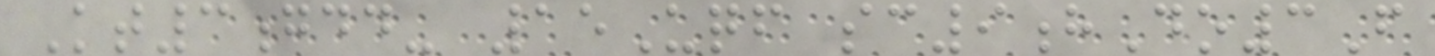Kt3gdd- 15Uqf sc9hDo3F
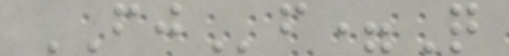FJf=Q
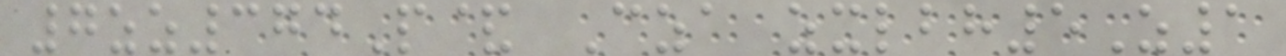7zz374P& Cza zxlbh5Z1
